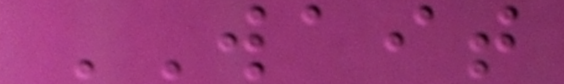WAIT
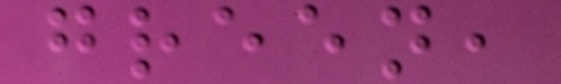green,
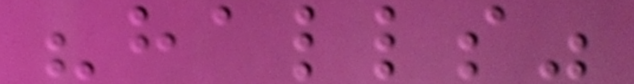"halls"
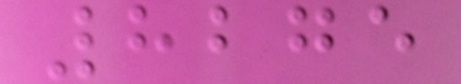8275
